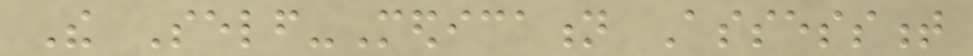The Self-Medication Assessment
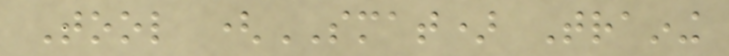Tool (SMAT) Training
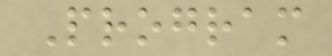Program
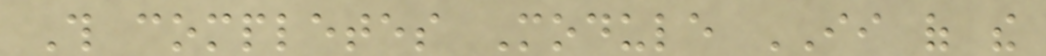This completes Module II of the
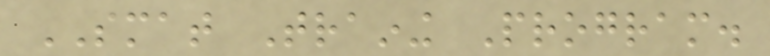SMAT Training Program.
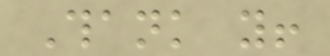Thank you!
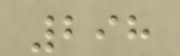298
